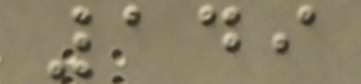149
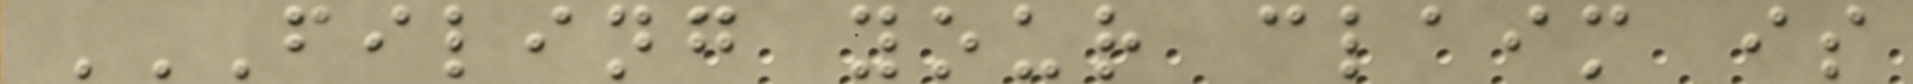FILING YOUR CLAIM IS
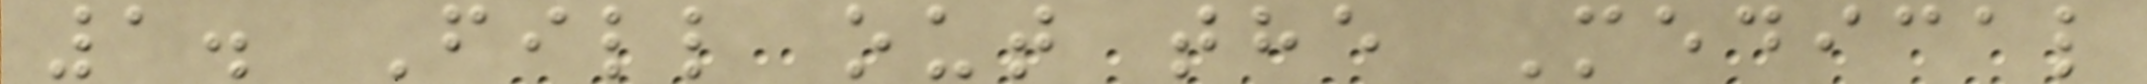1. Fill out the Medical
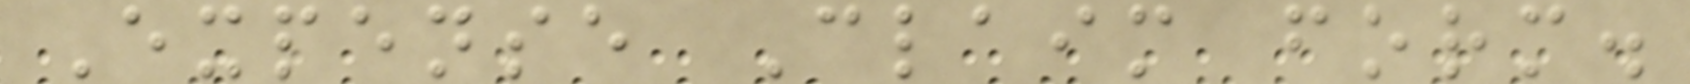Expense Claim form.
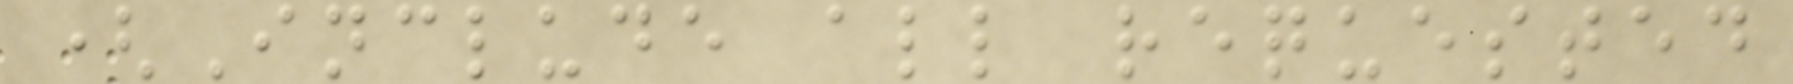(Include all requested
